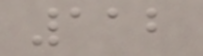112
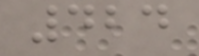424
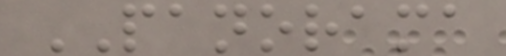PANORAMA
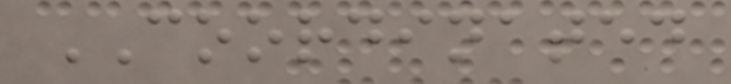COORDINATED
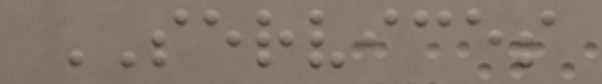SERVICES
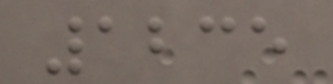1235
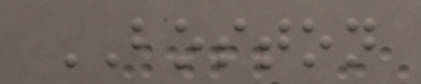BOSTON
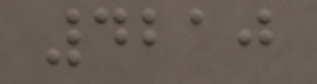4210
